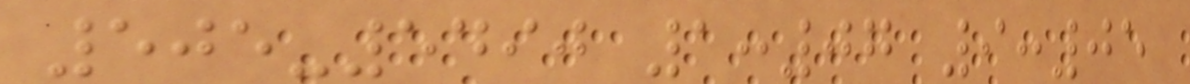505-5490 1:07 9:05
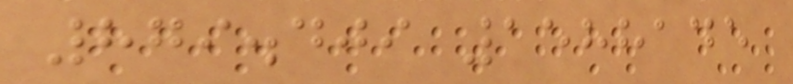879.409 1588145
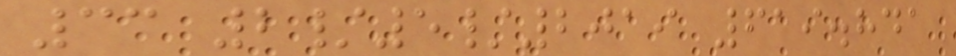33 2/5/2019 619.841
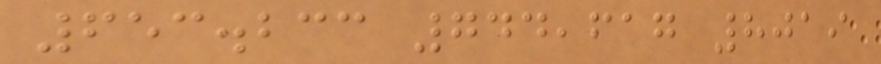653.233 744,617 8019
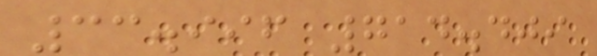33.996 714.409
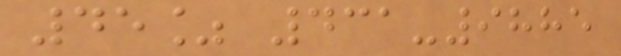45% 431-9885
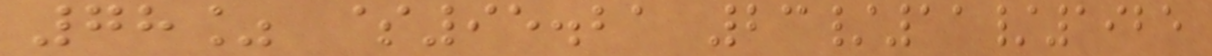78% $95.21 23/11/1925
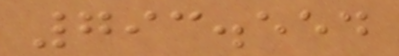793.554
